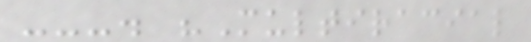---. "Multiracial
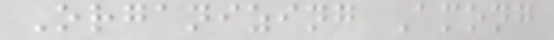Organizing Among
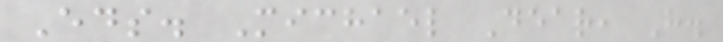Eds. Michael Dear, H.
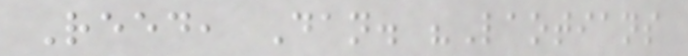Reed, Dan. "Laotians
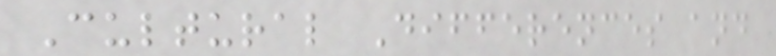Cultural Differences and
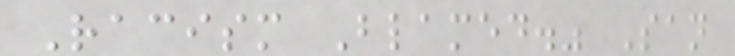Racism Blamed." San
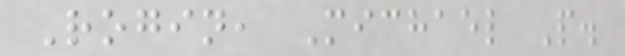Rogin, Michael P.
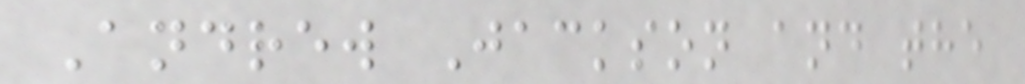Andrew Jackson and the
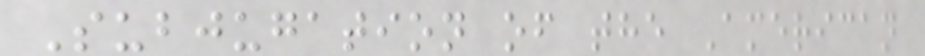Subjugation of the American
